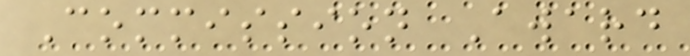Commission Award
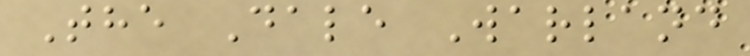The Dale Warland
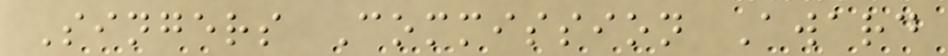Singers Commission Award
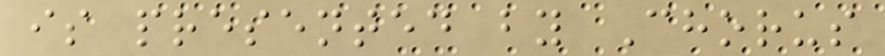is presented by Chorus
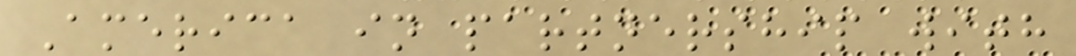America in partnership with
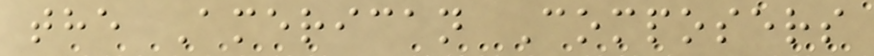the American Composers
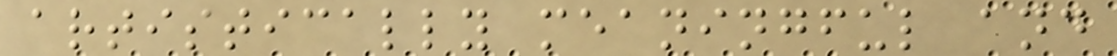artistically meaningful and
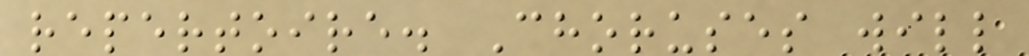repertoire. Choruses will
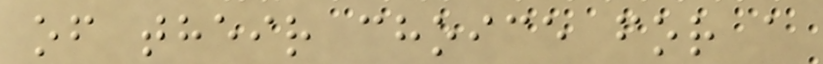of their choice for a
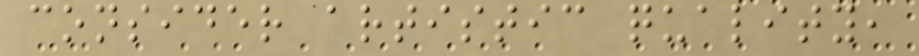consider artistic quality,
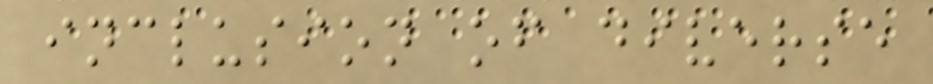inclusion of diverse
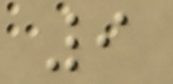9
